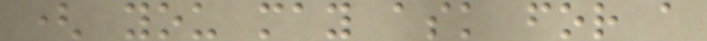( you may ask for a
